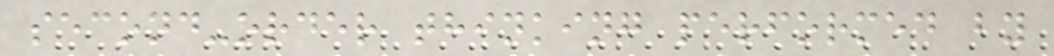second-order thinking performed by
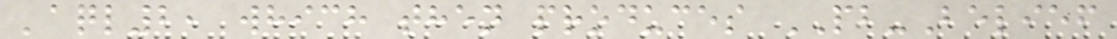'aql2, which then produces PB-Belief
